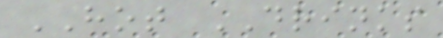HOT DRINKS
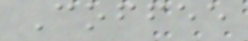Coffee
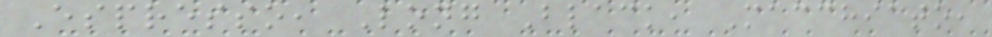Espresso, Long Black, Macchiato,
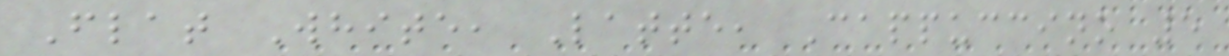Flat White, Latte, Cappuccino 5
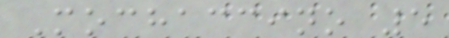Mochaccino 5
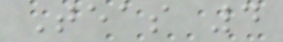Teas 4
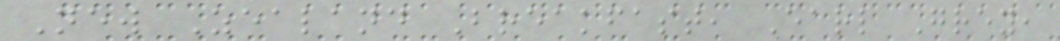New Zealand Breakfast, Earl Grey,
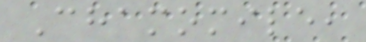Chamomile,
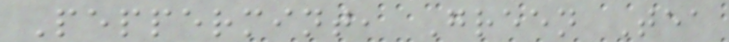Peppermint, Green Tea
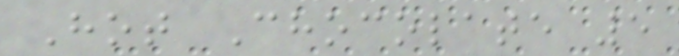Hot Chocolate 5
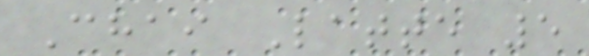Chai Latte 5
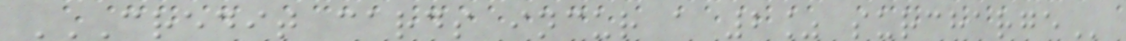CREDIT CARDS INCUR A 2% SURCHARGE
